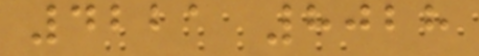4221 8028
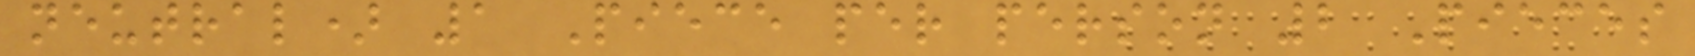neutral) 1 Piece per person 2 Pieces
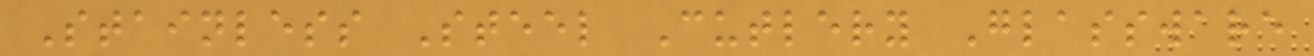Stainless Steel Cutlery Glassware
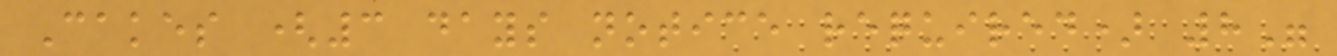Cakes (3 days notice required) 8"
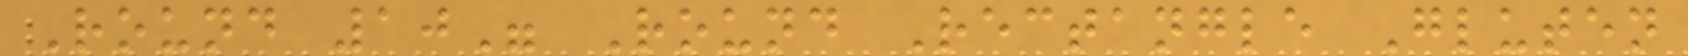Round 10" Round Rectangle Gluten
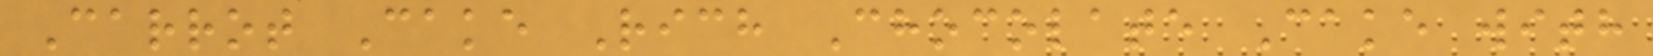Carrot Cake Rich Chocolate Cake with
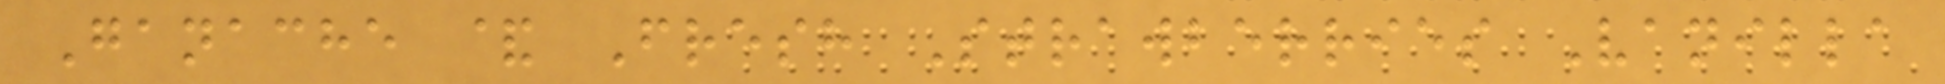Ganache & Fresh Strawberries Vanilla
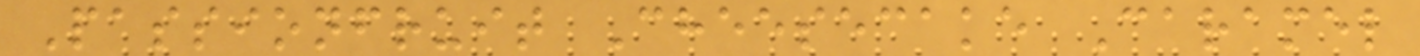Passionfruit Cheesecake Caramel
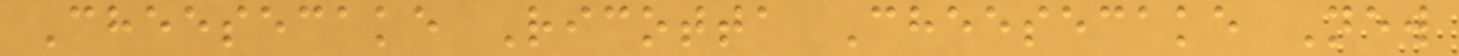Cheesecake Ricotta Cheesecake New
